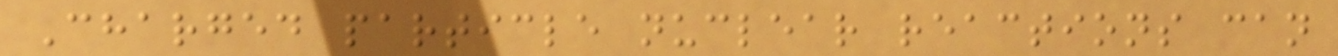Charged particle nuclear reactions can
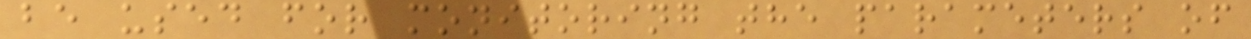be used for monitoring the parameters of
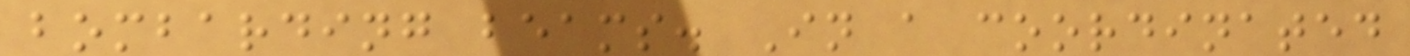bombarding beams. In a coordinated
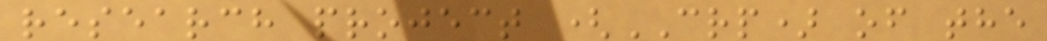research project (CRP) of the
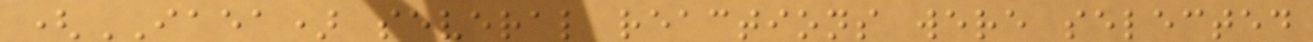(IAEA) several reactions were selected
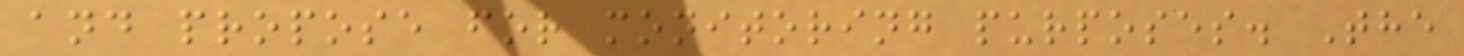and propose for monitoring purposes. The
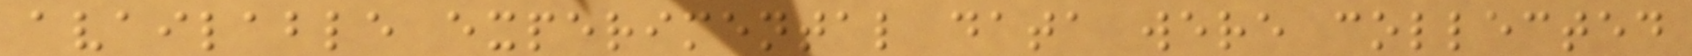available experimental data were collected
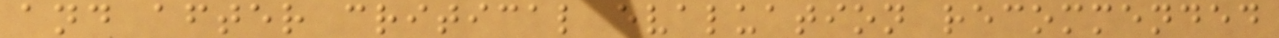and after critical evaluation recommended
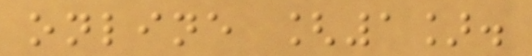online [1].
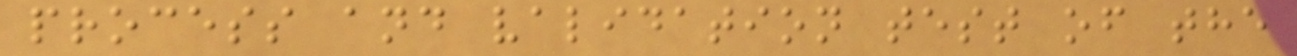process and validation test of the
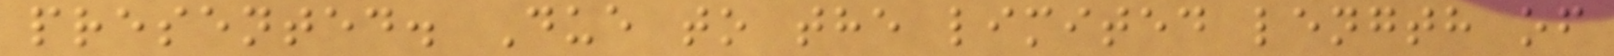presented. Due to the limited length of
